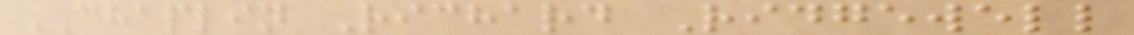CHAPLIN Richard Ridgewell
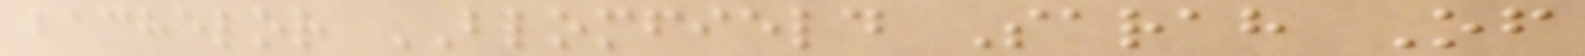bachelor BLOMFIELD Sarah Of
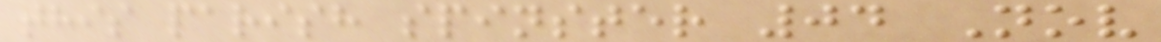this parish spinster 04 Nov
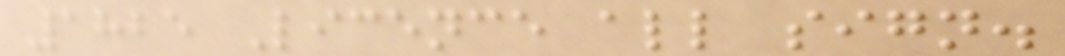1825 Licence all sign.
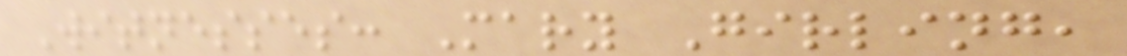Witnesses: Mary Girling,
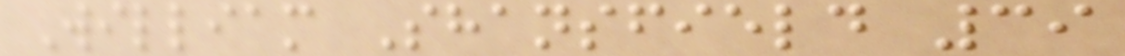William Shansfield 39
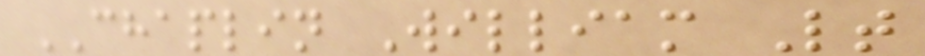CHAPLIN William Lt
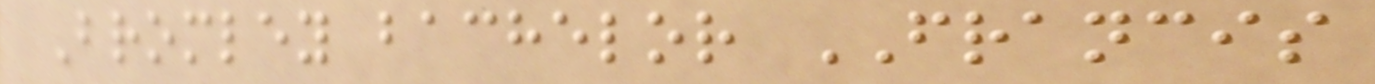Bromley bachelor FRANCIS
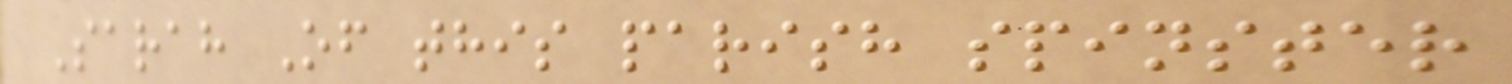Sarah Of this parish spinster
